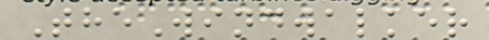TheWindwalker
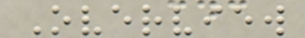Overview
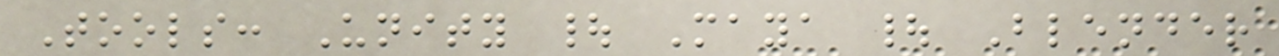Tools: Unity | Maya | Blender
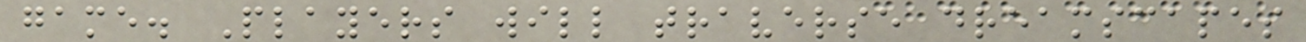game. Players will traverse dreamscapes
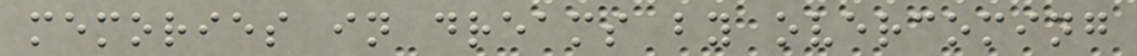memories in dreams by overcoming
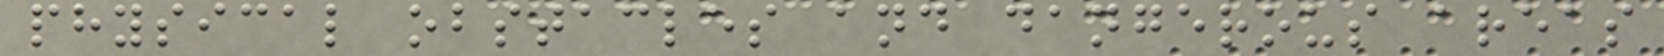physical obstacles and dangerous areas
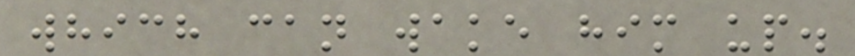which can wake him up.
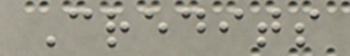Credits
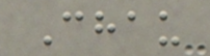Chau
